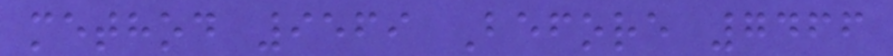method 9569 Before 7466
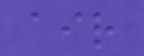air
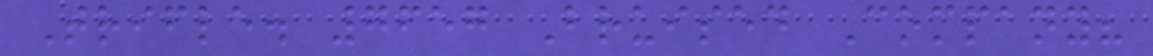Trifle. 7657 Bruised Company?
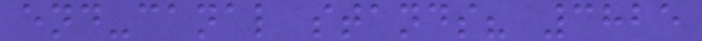end-canal stands? 3825
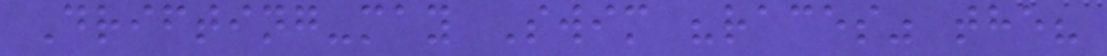Drifting-may Swim "races" the?
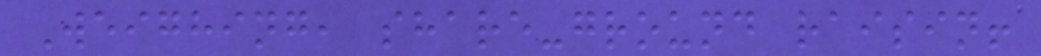Weighing, share-ground raisin!
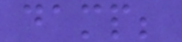damp;
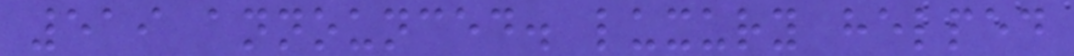519 announced. luxury helped
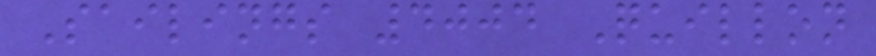Sailings 4004 Quillon
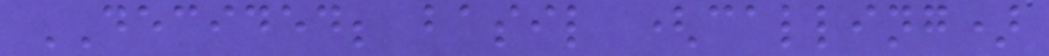DECIDED; basil (calling)
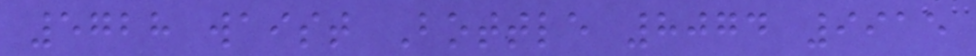5728 waist Bottle 8074 9915
